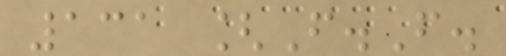131 [F.F.
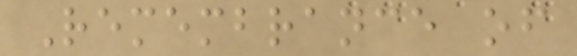Remembrance of
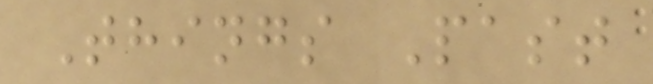Things Past
